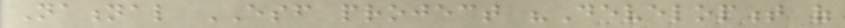National ESF project "Development of
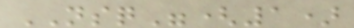NSQ"(1)
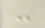-
